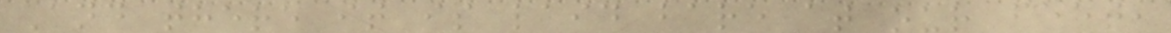And there it is laid bare at our feet,
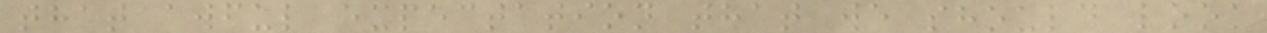that awful expectation that we should look
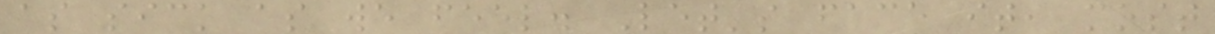as sick as we feel. Let's face it, most
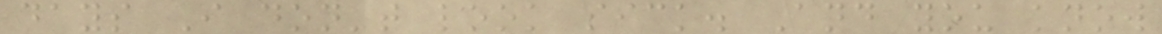days I don't look sick. And you know
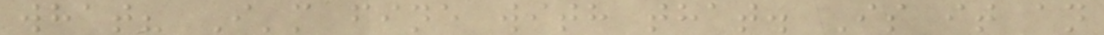what? I'm fine with that. Is it an
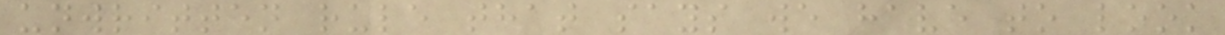unwritten rule that says we have to look
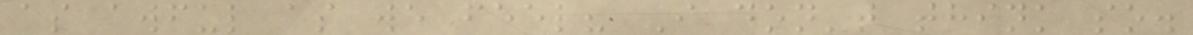as awful as we feel? I don't think so.
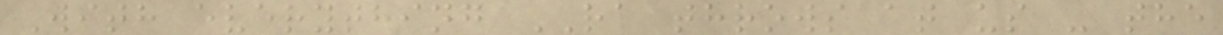With everything RA throws at us - the
